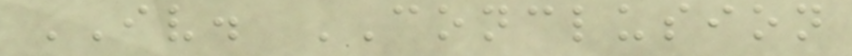IV. CONCLUSION
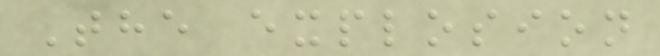The explosion
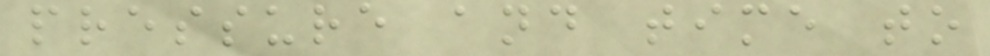pressure and time to
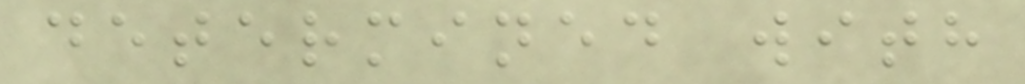determined with
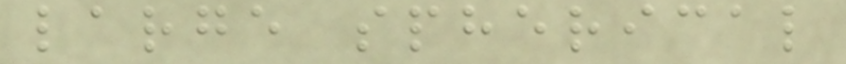large spherical
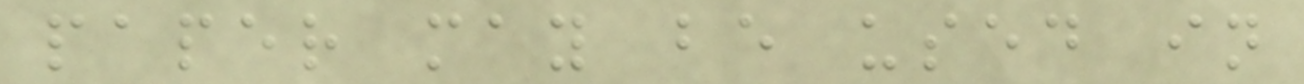paper may be used in
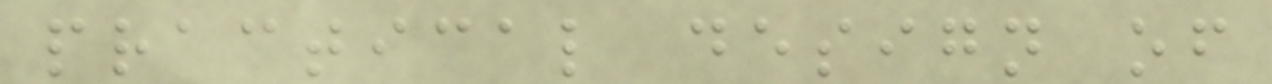practical design of
